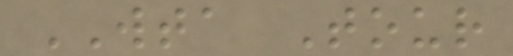WTA Tour
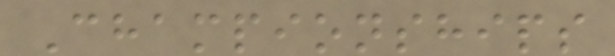Championships
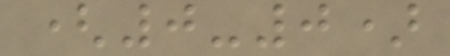(0-0)
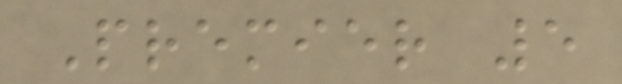Premier 5
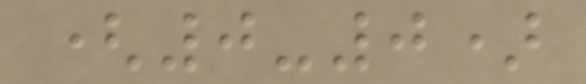(0-0)
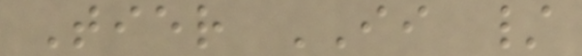Tier II /
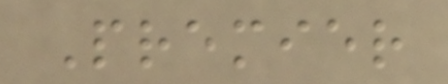Premier
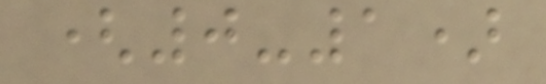(0-1)
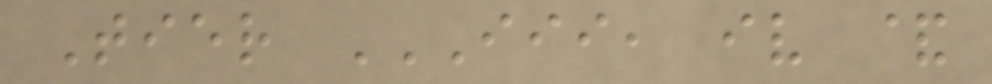Tier III, IV &
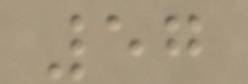57
